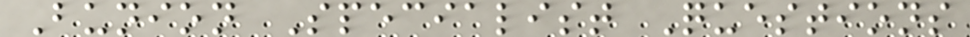Bunion Specialist Questions
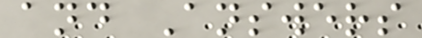and Answers
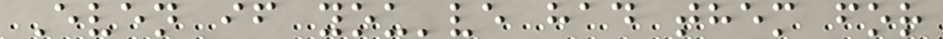Even if you've had them for
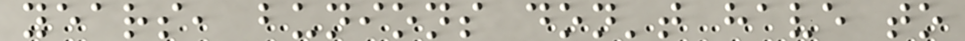years, bunions don't have to
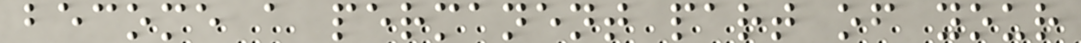become a permanent part of your
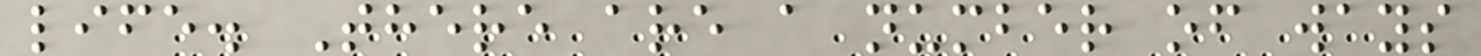life. There are a number of ways
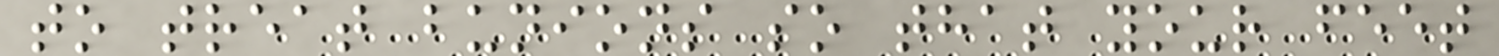to treat bunions so that your feet
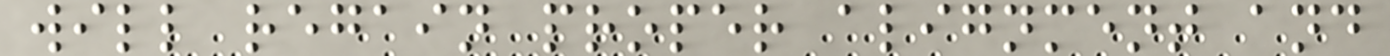will regain proper alignment and
